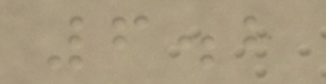6.2
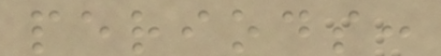periods:
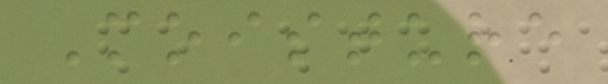Moisture
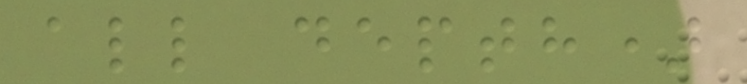all depth)
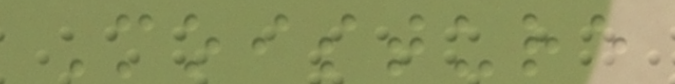Moisture
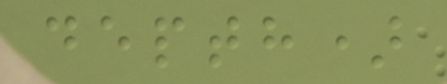depth)
